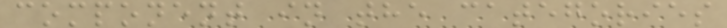component in the categories
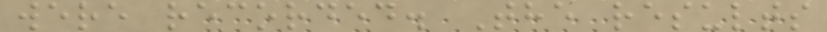were recorded. The results
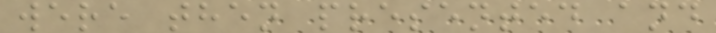were then presented and
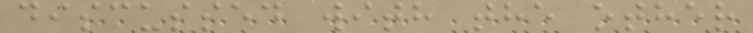discussed with the other
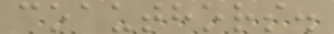coauthors.
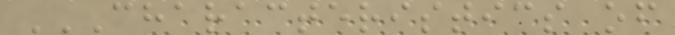CHARACTERISTICS OF
